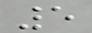5
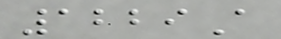1229A
